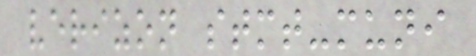verizon stmt-muni
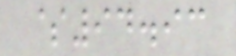$94.93
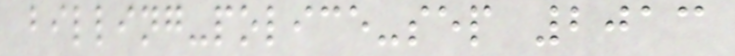billing-police-sep 2013
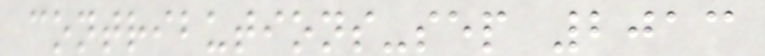contributions-sep 2013
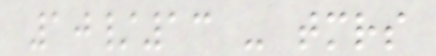10/13 - tmrs
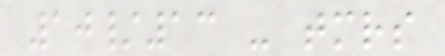10/13 - tmrs
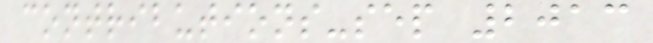contributions-sep 2013
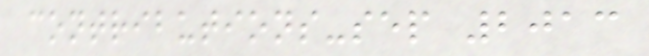contributions-sep 2013
